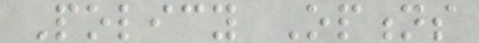Policy Options
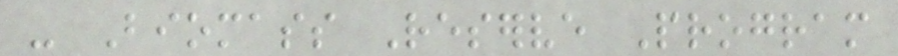- Biomass Reserve Program
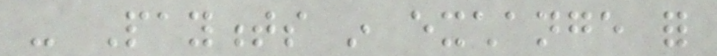- Payments in exchange for
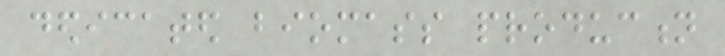dedicated biomass production
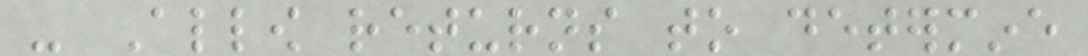- Allow returns to determine
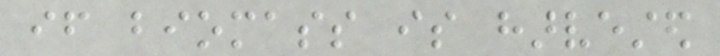if biomass is harvested
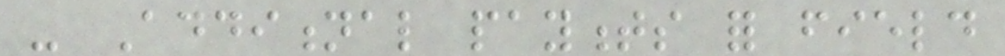- Additional payments for field
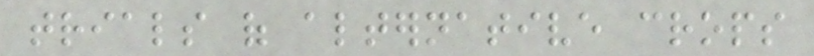trials of alternative crops
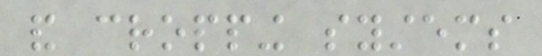and cropping systems
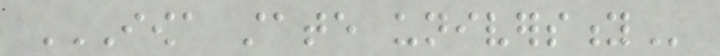IOWA STATE UNIVERSITY
